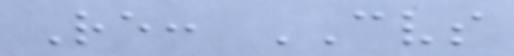Re: CVS
